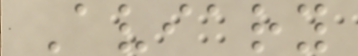Aviary
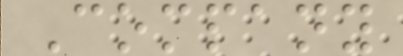Company
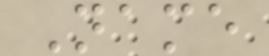Name
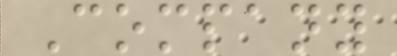Company
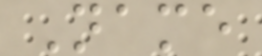Name
